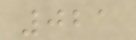021
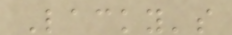Lacky's
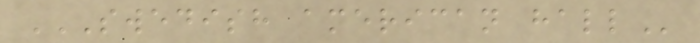SWEDISH AMERICAN HALL
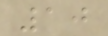10
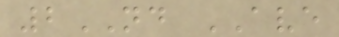2ND AVE
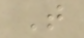T
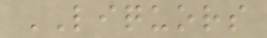LIQUORS
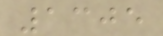1305
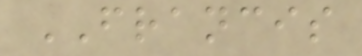FRANCIS
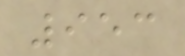953
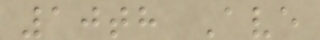10th Ave
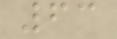63
